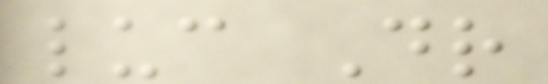luc Dr
